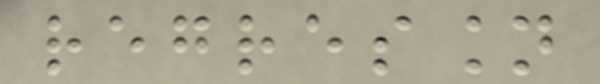regression
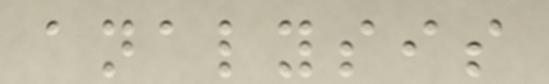analysis
